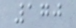170
